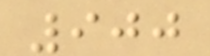900
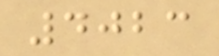4023
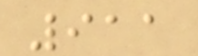911
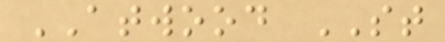ATWOOD ST
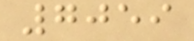7059
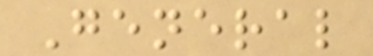General
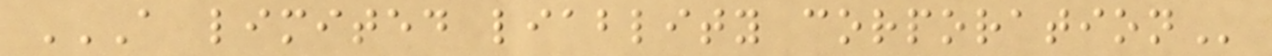A LIMITED LIABLITY CORPORATION
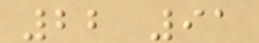22 91
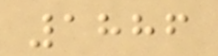1886
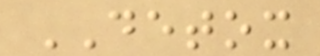DETOX
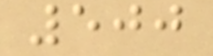500
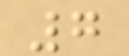7
